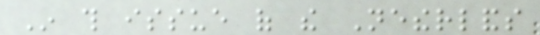In this issue of the Netherlands
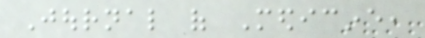Journal of Medicine,
